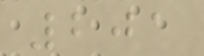201
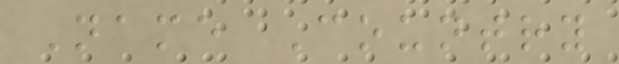Name Country
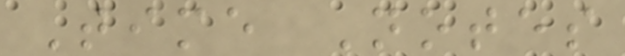Time Notes
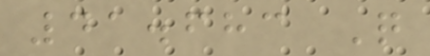41.683 Q
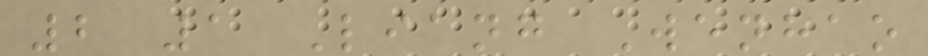2 1 Liang Wenhao
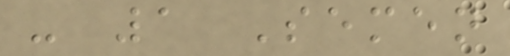- 1 Semen
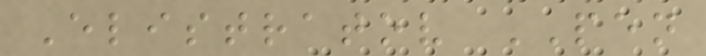Elistratov PEN
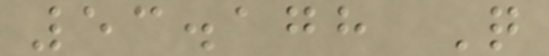53.178 Q
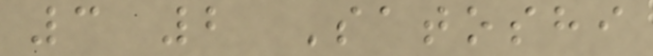3 2 Satoshi
